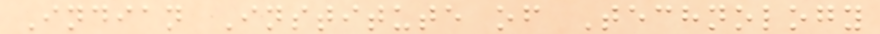Indian Institute of Technology
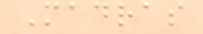Madras
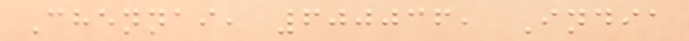Chennai, 600036, India
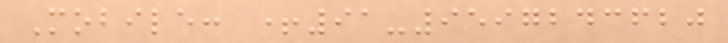Mobile: +91-9597243620
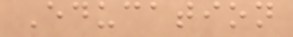Education
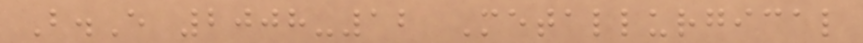B.E 2008-12 Metallurgical
